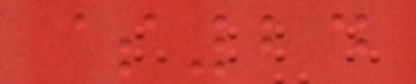$24
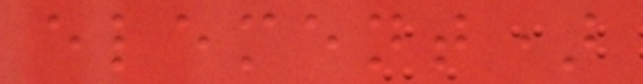element)
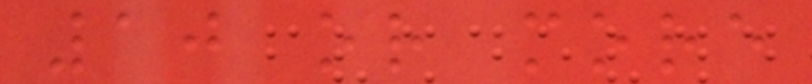10 or more
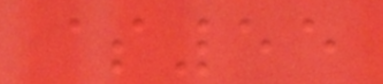$55
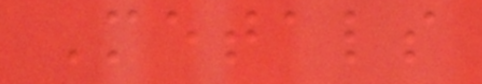Metals
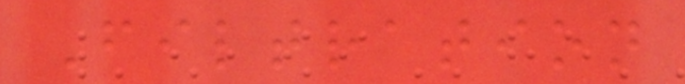Filtration
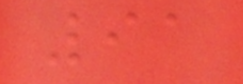91
